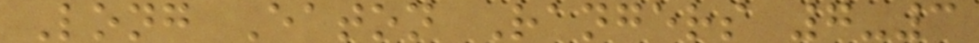Long Eaton Rangers 7-3
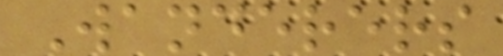Wanderers
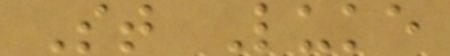St Luke
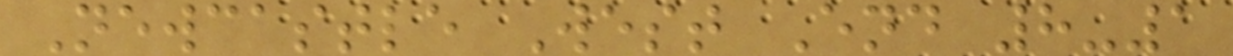Newcastle West End 8-1
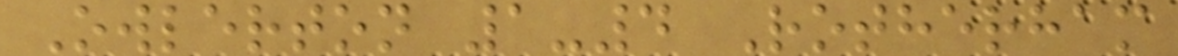Owlerton 1-4 Rotherham
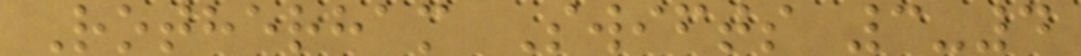Rotherham Swifts 3-4
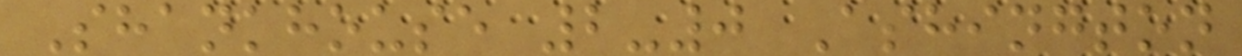Shankhouse 2-0 Ashington
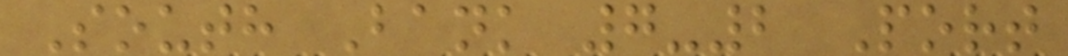South Bank 7-2 Port
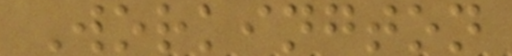Workington
